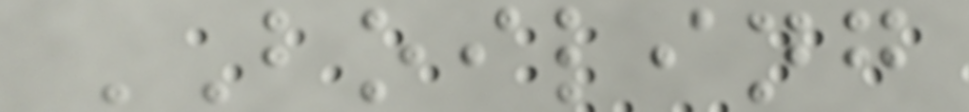BOILING
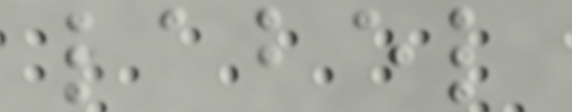label
